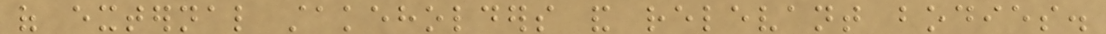of external stakeholders and relevant bodies.
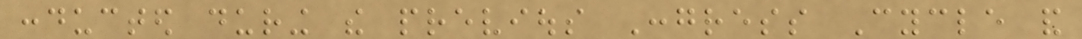conducted during the previous Congress Cycle and
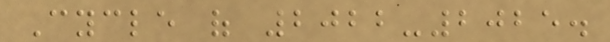Cycle of 2022-2025.
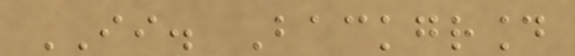II. Background
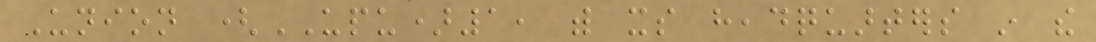Union (UPU)1, with its headquarters in the
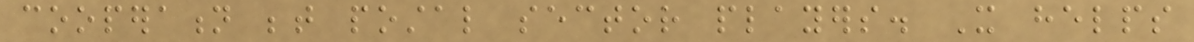cooperation between postal sector players. It helps
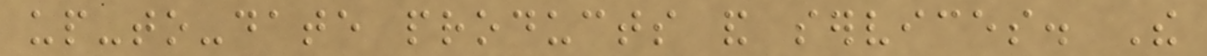up-to-date products and services. The
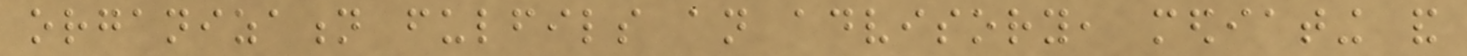organization fulfils an advisory, mediating and
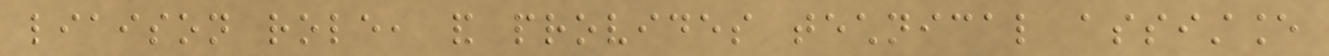liaison role, and provides technical assistance
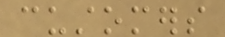customers
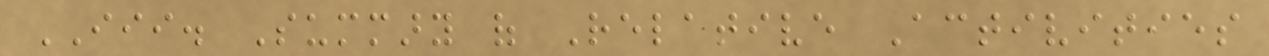III. Summary of Relative Activities
